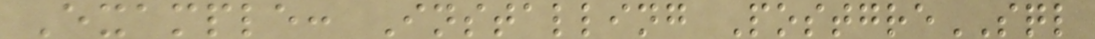Example: Installing PostgreSQL
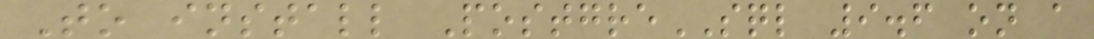To install PostgreSQL 9.6 on a
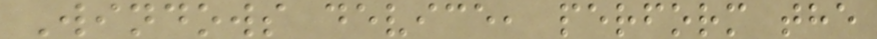Windows device, perform the
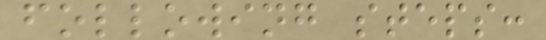following steps:
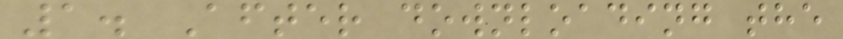1. After downloading the
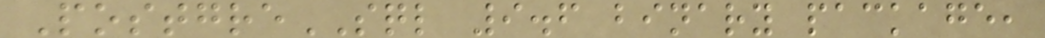PostgreSQL 9.6 binary package,
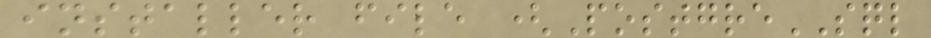installer file (PostgreSQL
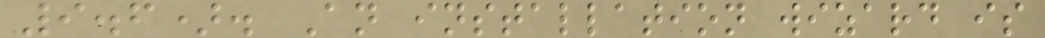9.6). An installation wizard is
